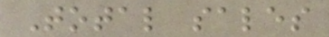Total sales
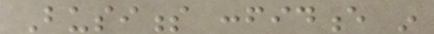Business confidence in
